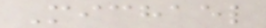Michael
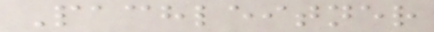Pachleitner
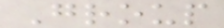Group
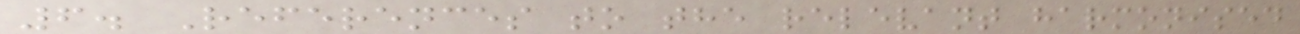6. References to the relevant harmonised
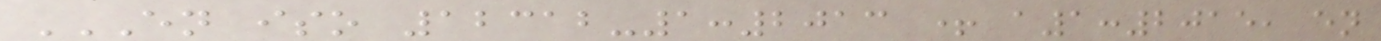EN ISO 12312-1:2013 + A1:2015, EN
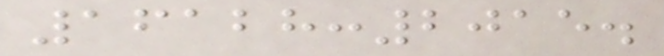16128:2015.
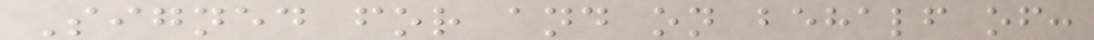Signed for and on behalf of:
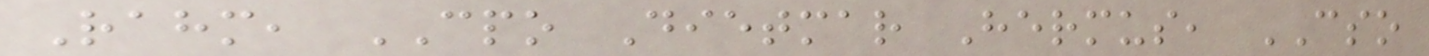Rahm, CPO Dietmar Hermus, CSO
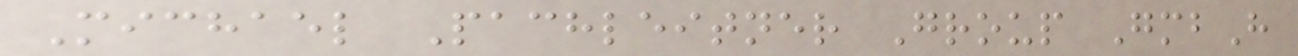Michael Pachleitner Group GmbH
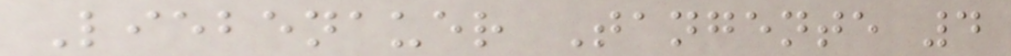Liebenauer Tangente 4
